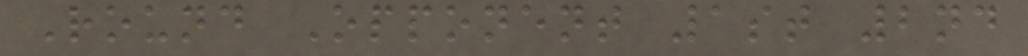Round Opponent 1st 2nd
